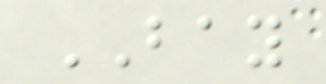BAY
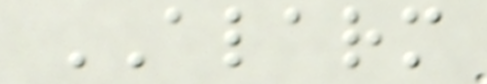ALARM
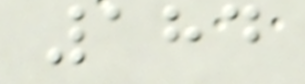184
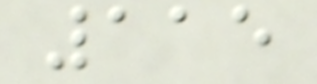115
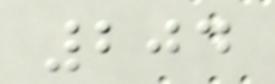204
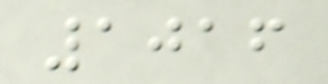1016
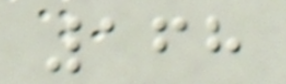168
